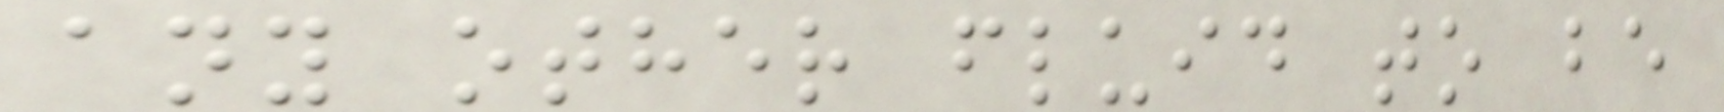any other fluid to be
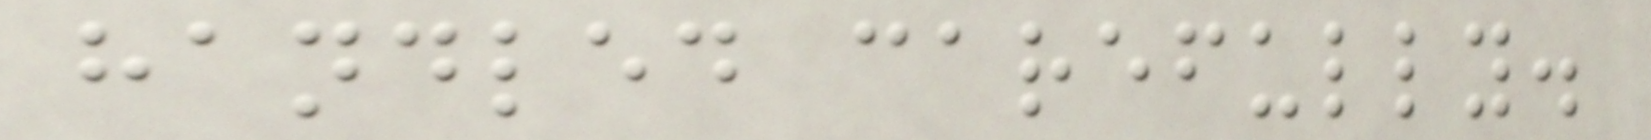handled carefully.
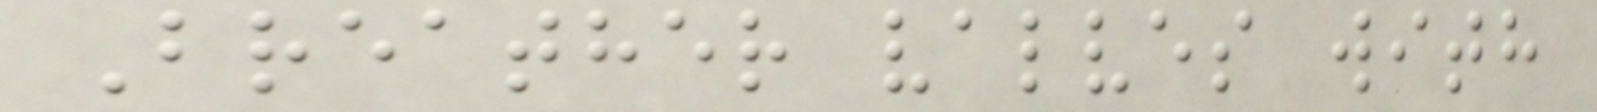Breather valves with
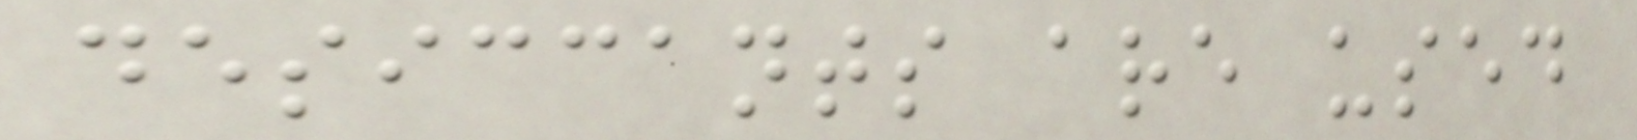desiccants are used
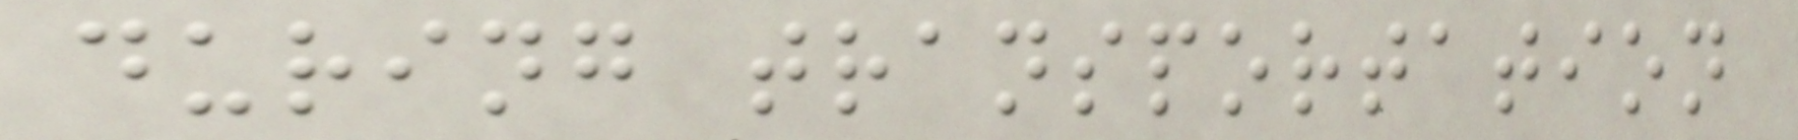during transportation
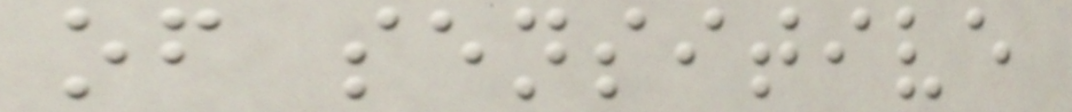of sensitive
